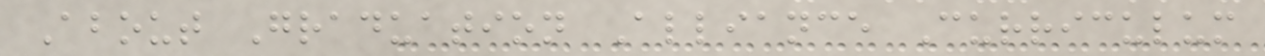About Graduation Alliance Curriculum
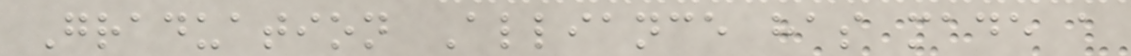Graduation Alliance has made a
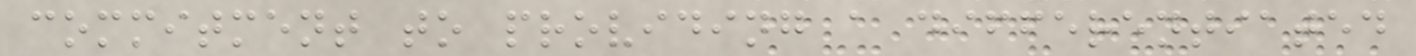commitment to providing a differentiated
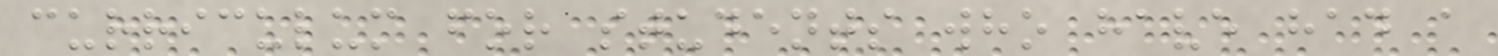curriculum for students who have had a
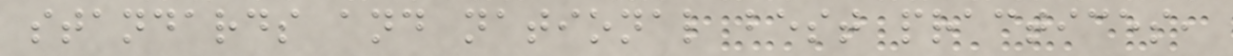standards and national best practices,
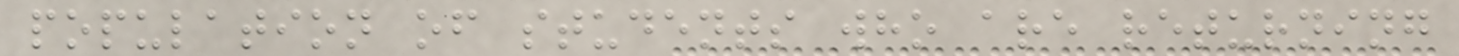population of students who are returning
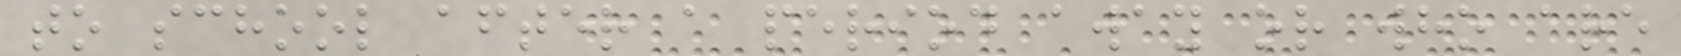to school after a period away or who are
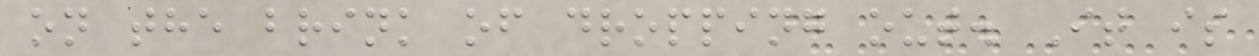on the brink of dropping out. It is
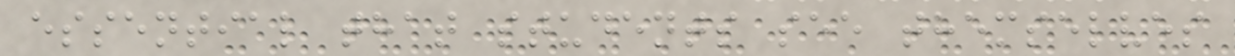essential that students see themselves
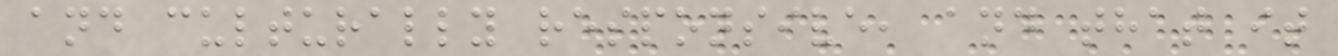and culturally responsive, and that it
